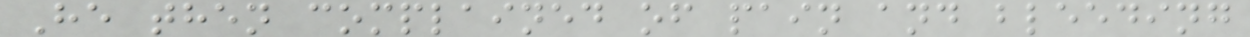He then complained of pain and bleeding
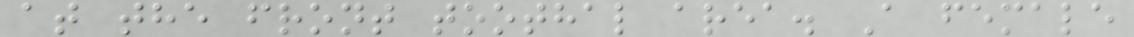at the front toothal area. A female
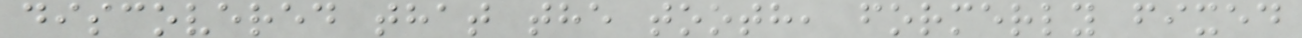discovered that the tooth, formerly fixed
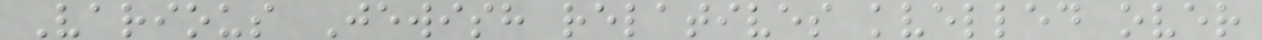Various Jewish relatives kvelled over
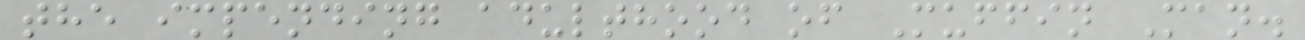the impending adulthood of Muffin Man.
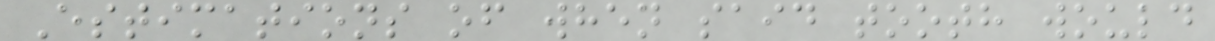Estimations of when said tooth would
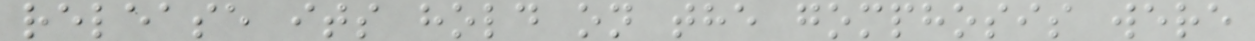release its hold on the gomphosis were
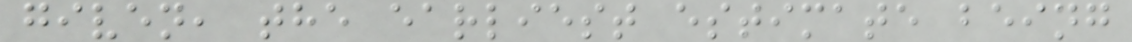given, the earliest estimate being
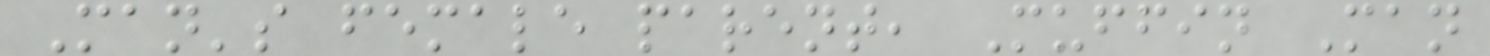Man's female parent, Muffin Man
